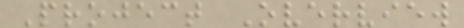Project Overview
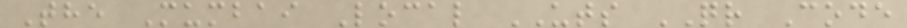The Mumbai Local UTS QR Code
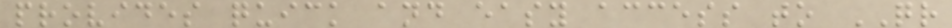provides quick and easy access to QR
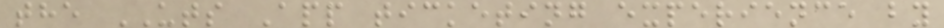the UTS App ticketing experience by
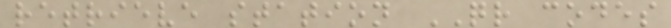retrieve station QR codes
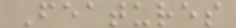Features
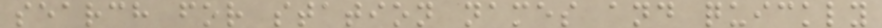search for station names and quickly
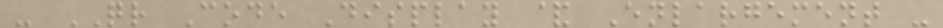- QR Code Display & Enlargement -
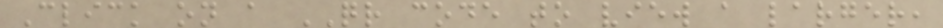Click on a QR code to view a larger,
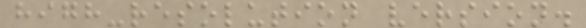high-resolution version.
